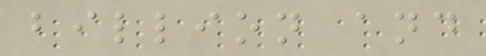billion and
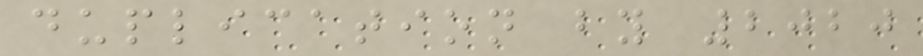duplication by 2020
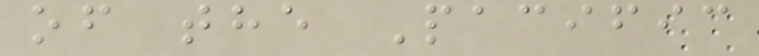of the Pacific
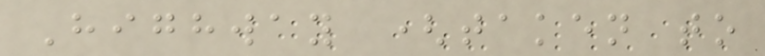Highway (taken to
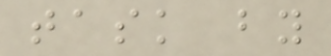task by
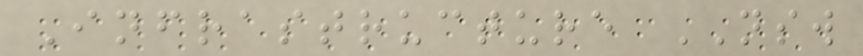Infrastructure NSW
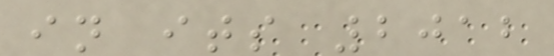in its 2012
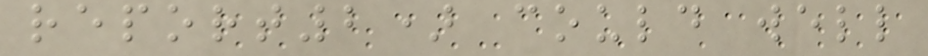report2) could well
